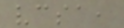vcsa,
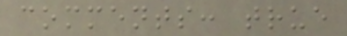comments: true
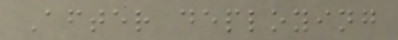After deploying
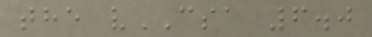the vCSA 6.0
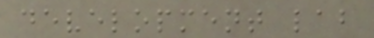development lab
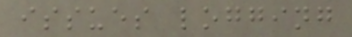issues logging
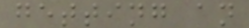getting an
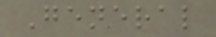General
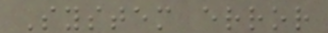System error
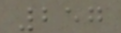257
